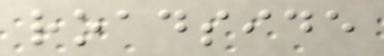roadside
